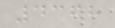4368
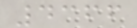4366
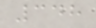348
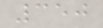350
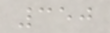350
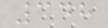348
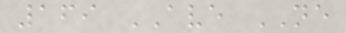169 AVE NE
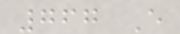767 E
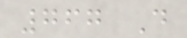767 D
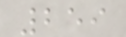259
